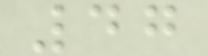47
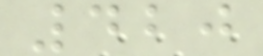420
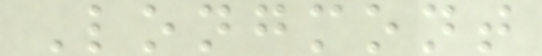Longmont
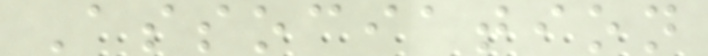Association
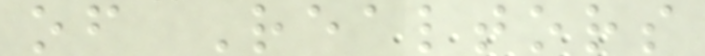of Realtors
